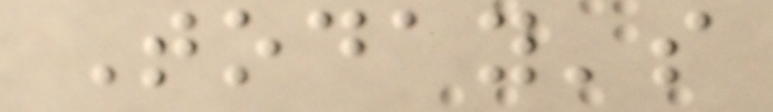Today's
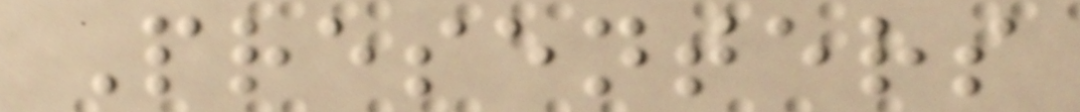Presenters
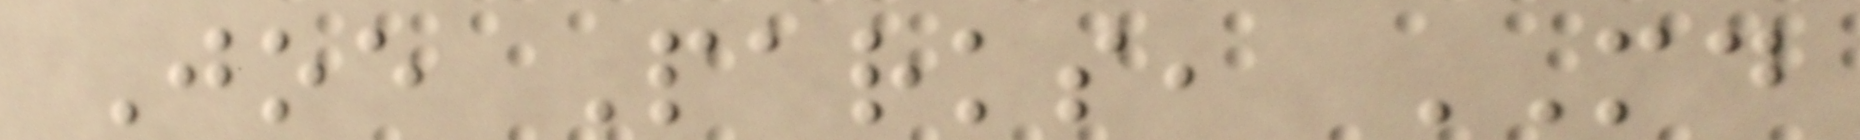Joe Parks, MD
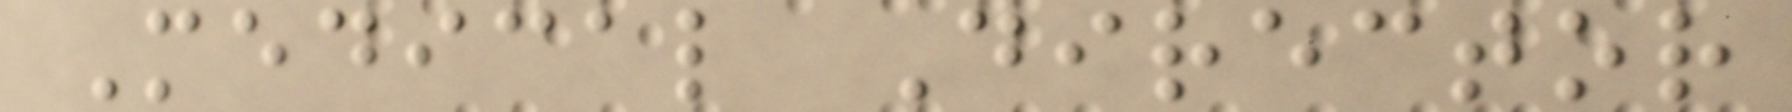Medical Director
